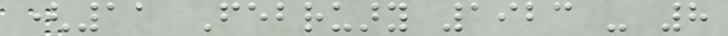(11 February 1923 - 8
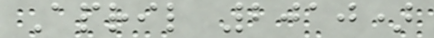April 2010)
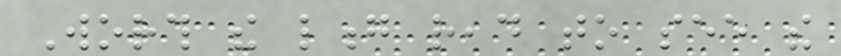Worth the long read to see the
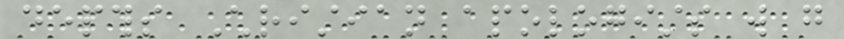depths Christian apologists will go
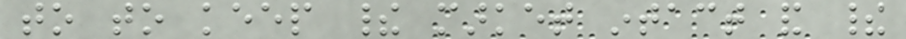to to keep their market intact and their
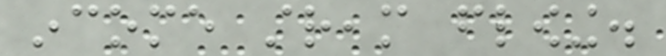income stream flowing.
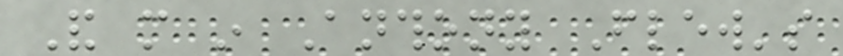And more in Anthony Flew's
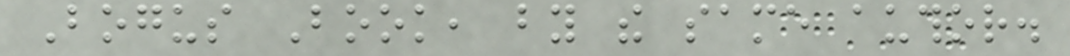Bogus Book, by the same author.
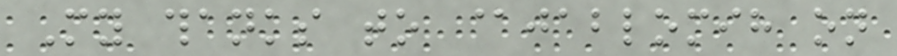My thanks to @jablomih on
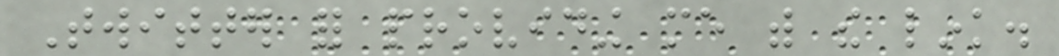Twitter for providing me with the link.
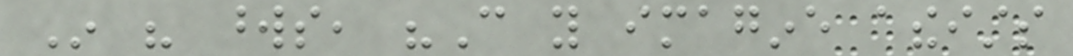In his words, "Can you imagine atheists
